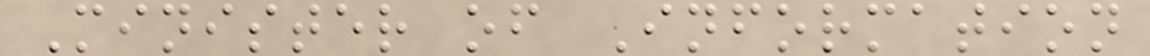Minister of Information
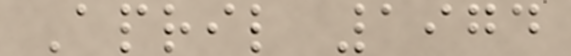April 1974
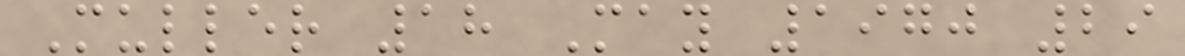Muller 18 May 1970 29
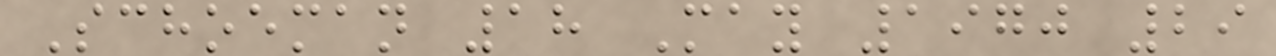Schoeman 18 May 1970 29
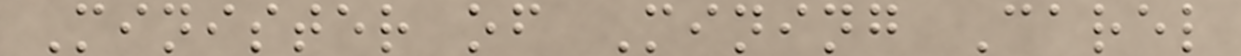Minister of Mining Carel
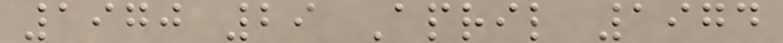1970 29 April 1974
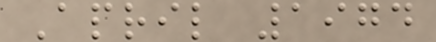April 1974
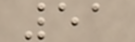51
